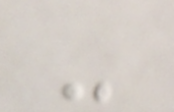-
